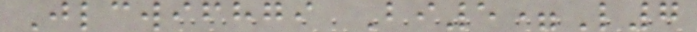Jlcwifhgi Bi5=L7
